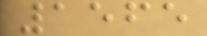1565
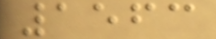1563
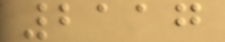2117
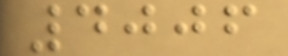4006
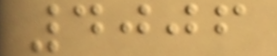4006
